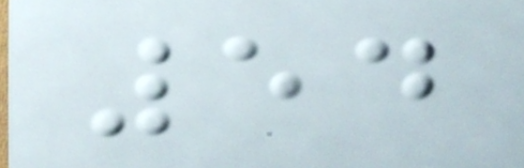54
